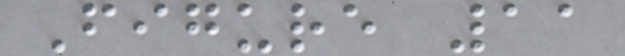Figure 11
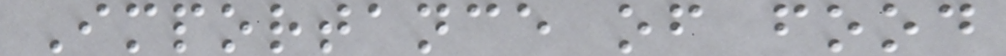Importance of food
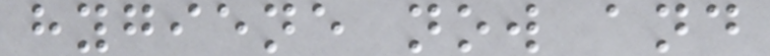hygiene now and
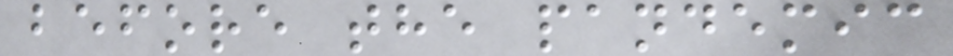before the pandemic
